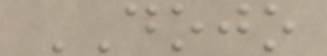DOJO
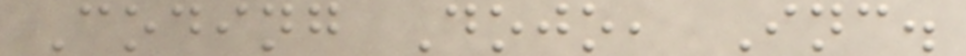Coding Dojo, Inc.
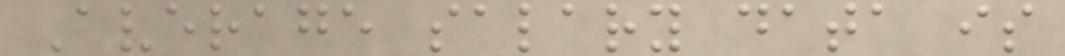Average salary data is
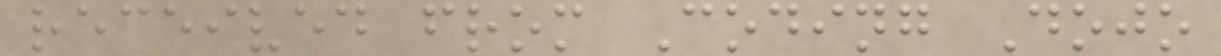received from Coding Dojo
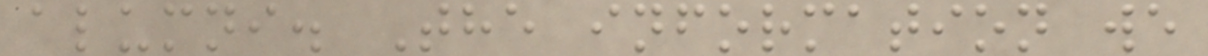alumni. The information we
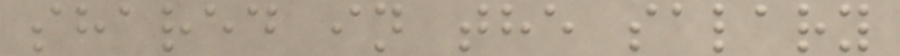shared in the salary
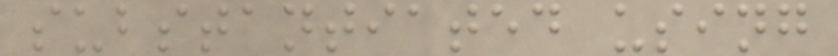substantiated using
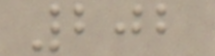202
